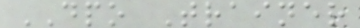DPO Trainer
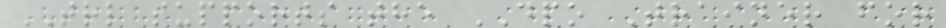TRL supports the DPO Trainer for
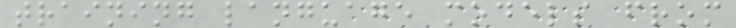training language models from
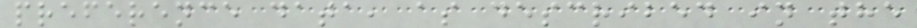preference data, as described in the
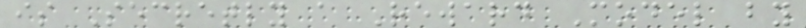is Secretly a Reward Model by
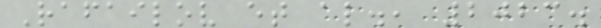Rafailov et al., 2023.
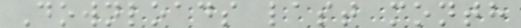Downloads last month
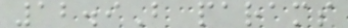12.9B params
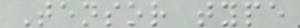Tensor type
